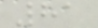81
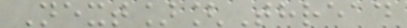Next][Thread
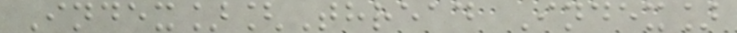Index][Thread Index]
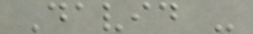David -
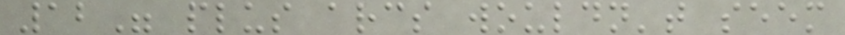12" plus arcs wouldn't seem
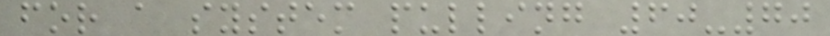for a system pulling 60-70
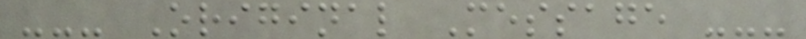--- Original Message ---
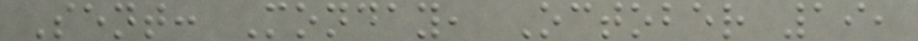Sent: Monday, October 19,
